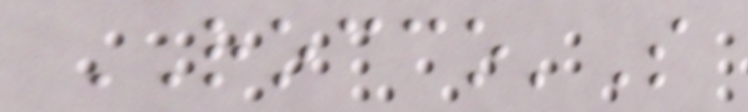ROCCO'S
